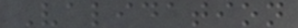Validation
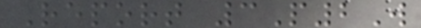Report 3P2W
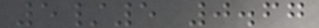5/5 0.67
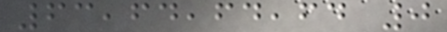63,64,64,64 0
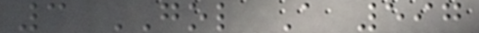3 GOL A 597
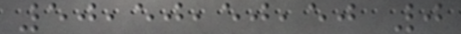50,50,50,50 0
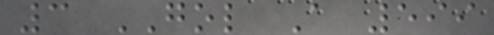3 GOL A 599
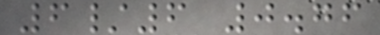6/6 0.76
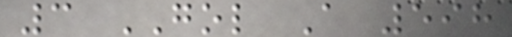3 GOL A 598
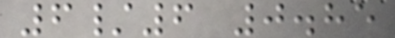6/6 0.85
